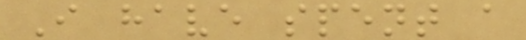I have spent a
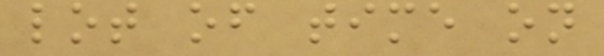lot of time on
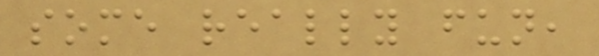some really fun,
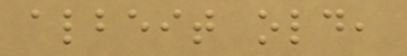albeit old,
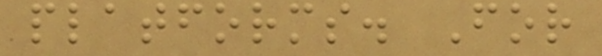platforms. For
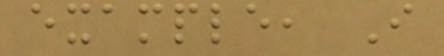example, I
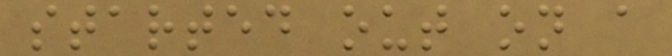started out on a
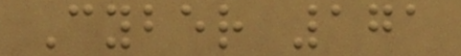Cyber 171
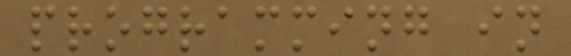programming in
